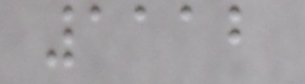1112
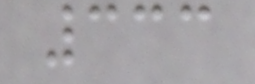333
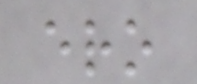ero
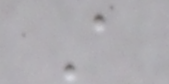A
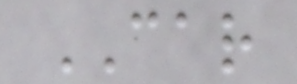CAR
